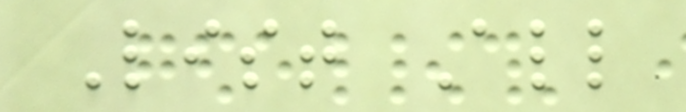List All
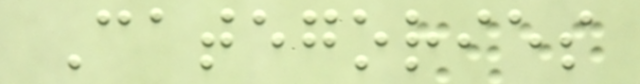Categories
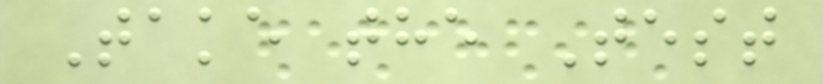Take the Test
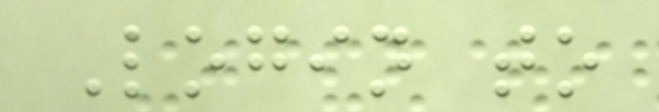Login to
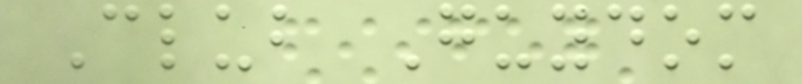Club Guydom
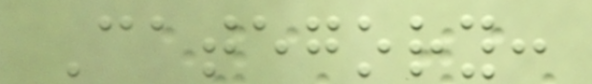Category:
